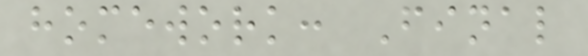homework: Final
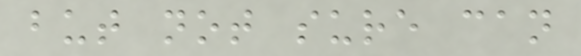but not sure can
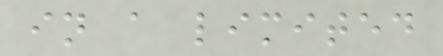in a limited
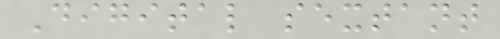Digital sextant
